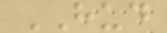HUD
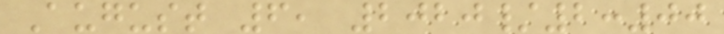August 6, 2020/2:00
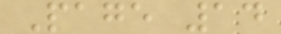Page 14
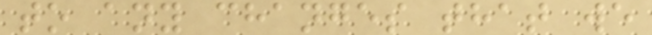to any changes that we
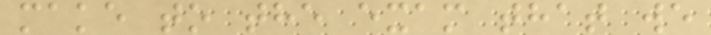make to the exam that we
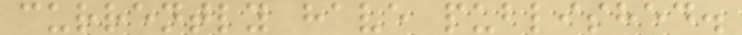currently have published.
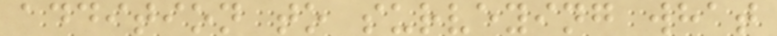addition to surveying what
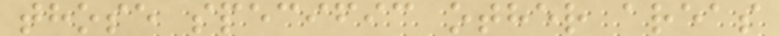those specific other areas
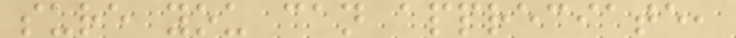sure you can appreciate,
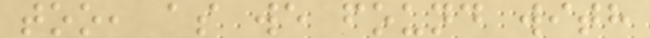too, as we found with
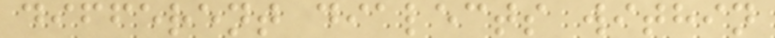different dialects within
